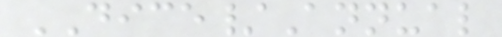DICE/Annual
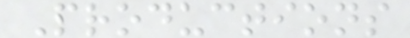Productions
